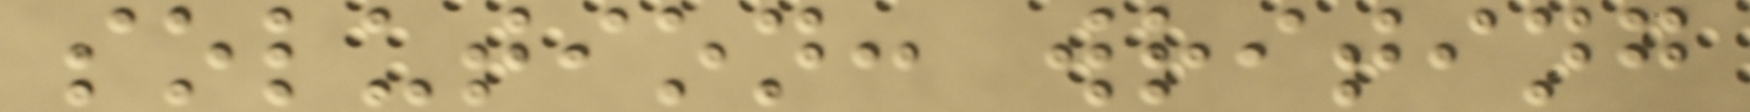solution: writing
